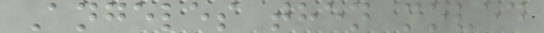Angeles then moved
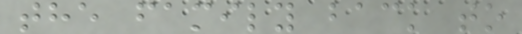the family back to
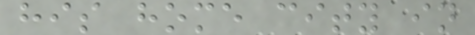his home city in
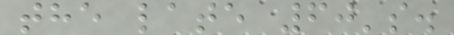the late 60's.
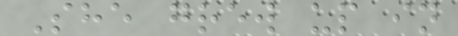She grew up in
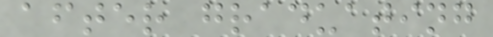after graduating
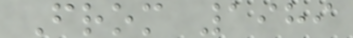From 1989
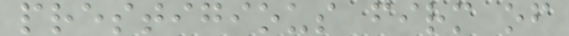prestigious firm of
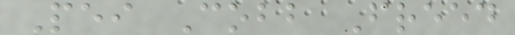Pei Cobb Freed
